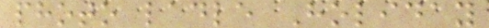photo ladle Holiday
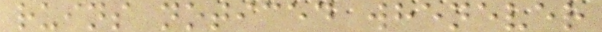ruins noticed whenever
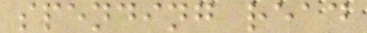spending read
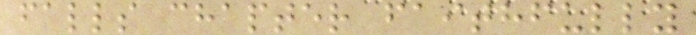falls chapter faithfully
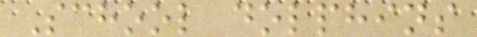School dolphins
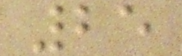25
